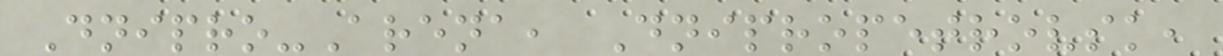Dnipro-Arena, Dnipropetrovsk,
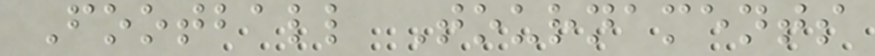Football Tournaments
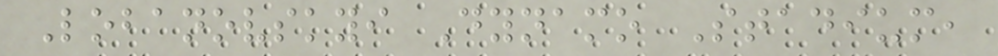Lobanovskyi Dynamo Stadium,
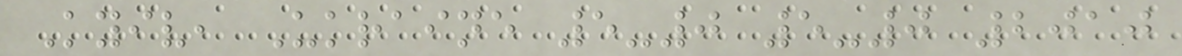Kyiv, Ukraine 5-0 5-0 2010
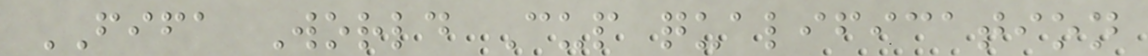FIFA World Cup qualification
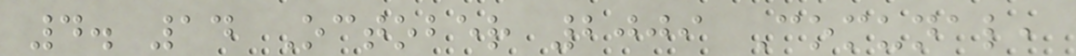4. 14 October 2009 Comunal,
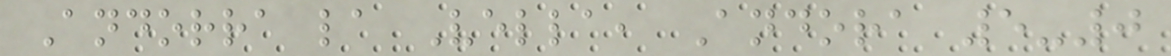Andorra la Vella, Andora 5-0
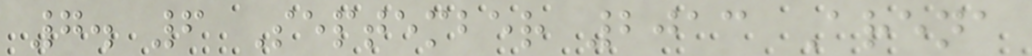7. 6 September 2013 Arena
